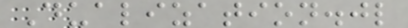Dualization.jl
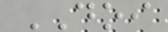DOI
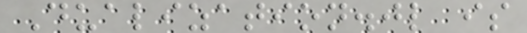Dualization.jl is
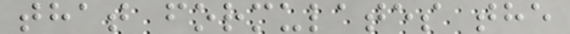that formulates the
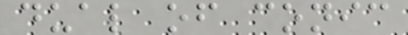dual of conic
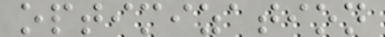optimization
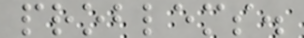problems.
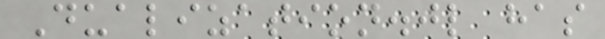Dualization.jl has
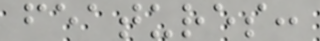features:
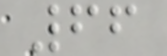66
